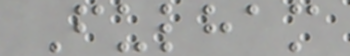Fulham
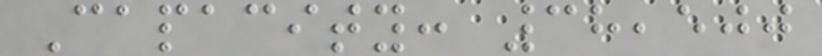Capacity: 38,500
